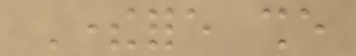Therefore she
